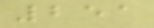251
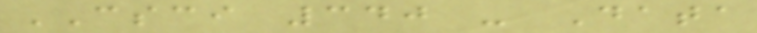CSCI 340 - Data
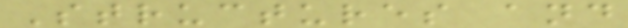Structures and
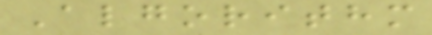Algorithm
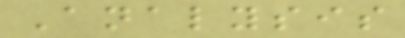Analysis
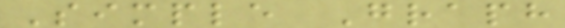Simple Graph
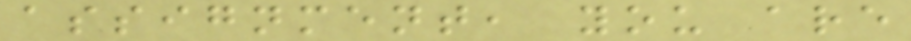assignment, you are
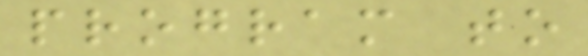program to
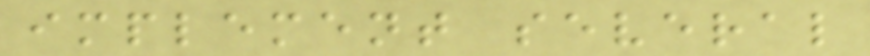implement several
